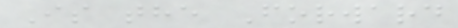Is the Forward
